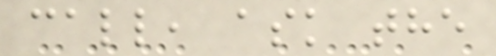call, ask the
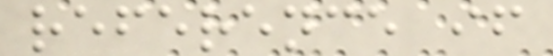reference if
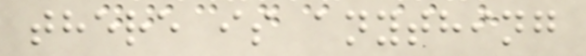there is anything
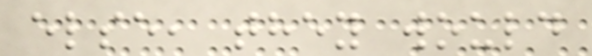else, they would
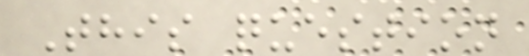This question
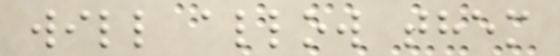will allow them
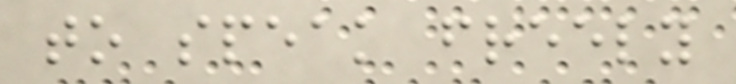to speak freely
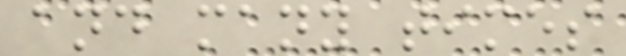and many times
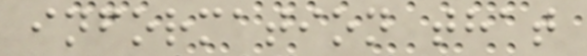information that
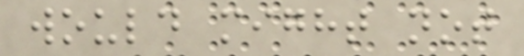would might not
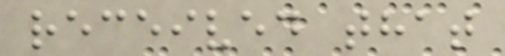received that
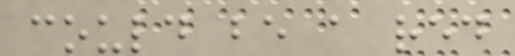could be a red
